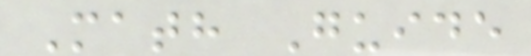Math Guide
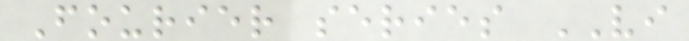Fourier series VI
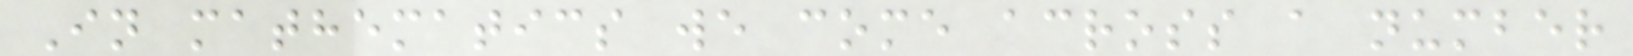In mathematics we come across a number
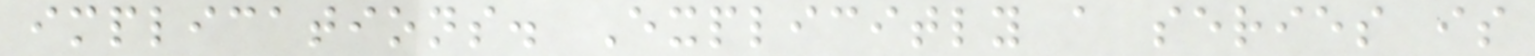implications. Explicitly a series is
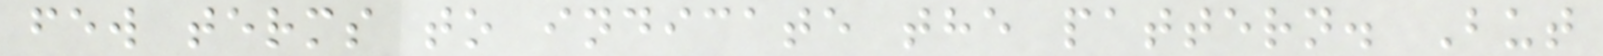few terms to indicate the pattern. But
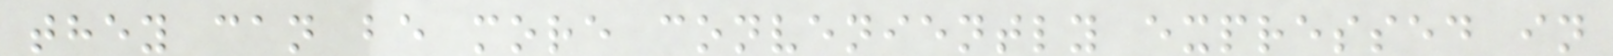they can be more conveniently expressed in
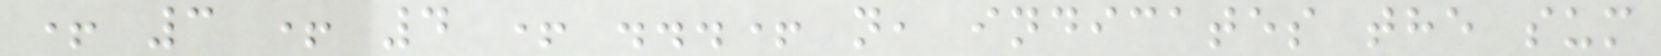+ 3 + 4 + ...+ n, indicates the sum
